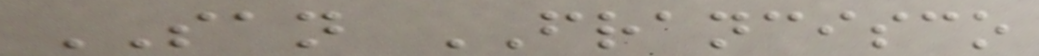SAN FRANCISCO
